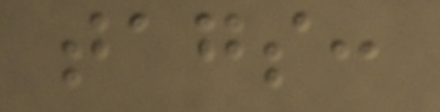tags:
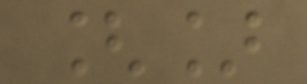[]
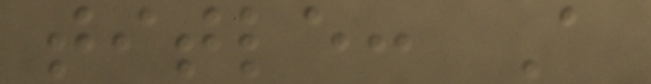title: A
